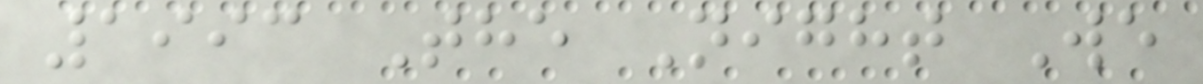1993 The Night We
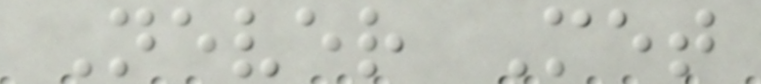Never Met
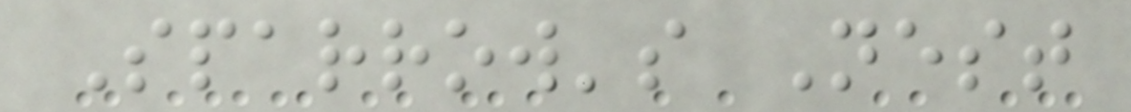Sparrow's Nest
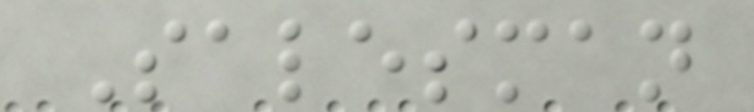Salesman
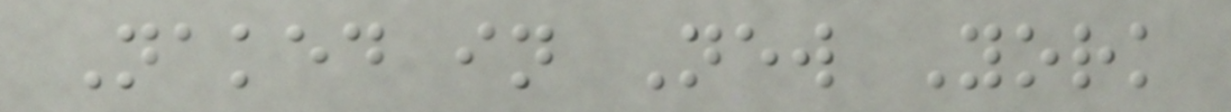Naked in New York
